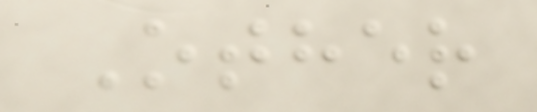Other
